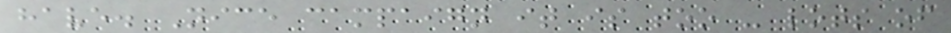have. Nice campaign it is too - lots of
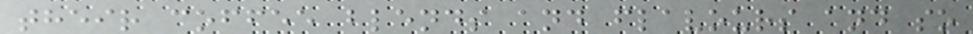their coffee blends and flavours and so
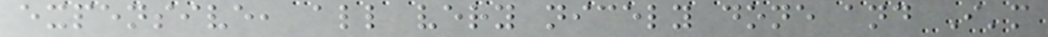expensive, all very nicely done and I'm
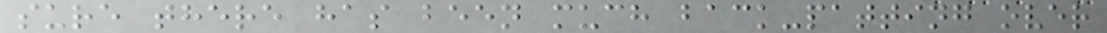sure there has been much back-patting over
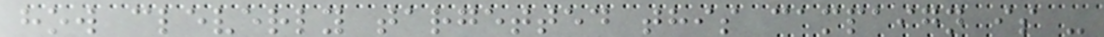how cleverly targetted this campaign is -
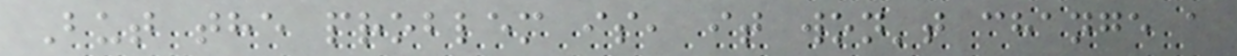But the problem is, it won't change a
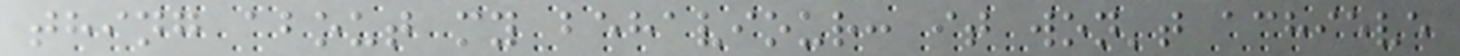thing about my behaviour: it won't achieve
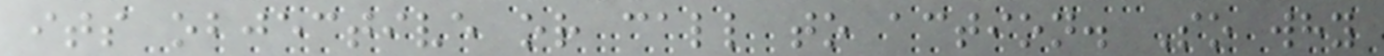its objective or call to action. So why
